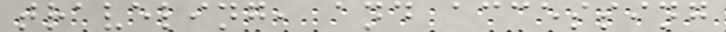traveling, and accessing
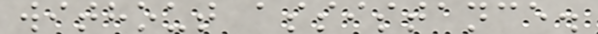without assistance.
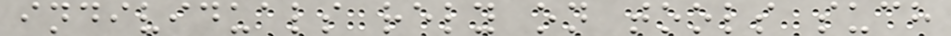individuals rely on tools such
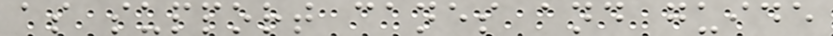as support canes and guide
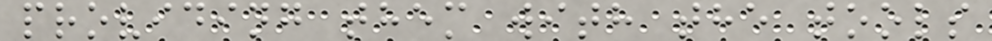providing them with the tools
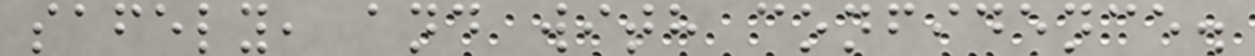safely, and with confidence.
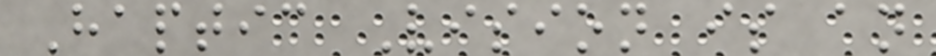Haptic Vision is an
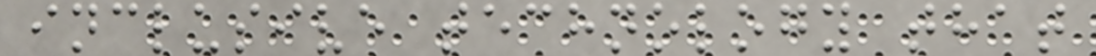inclusive technology that
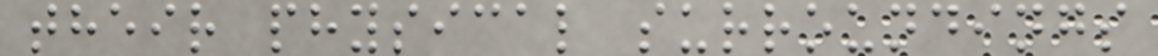their physical surroundings
